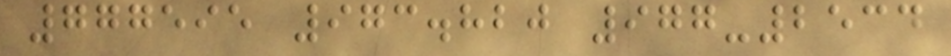777595 973.820 977-2534
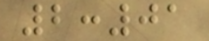2:01
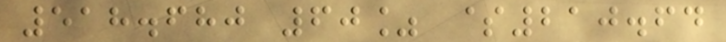518.680 60% $210.64
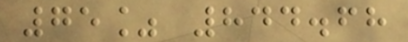75% 844.68
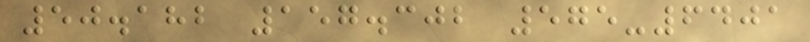50.182 157.302 575-6401
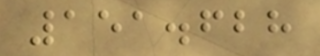151.628
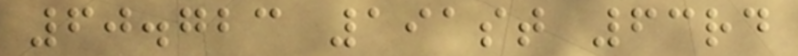60.723 191st 63rd
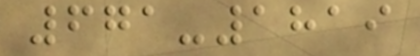671-1819
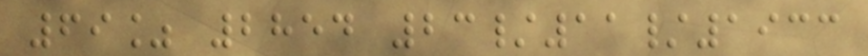69% 2854 23/11/1933
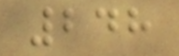248
